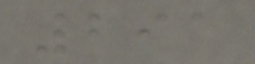291
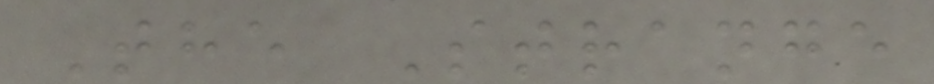The Strange
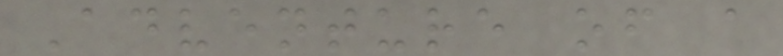Adventure of a
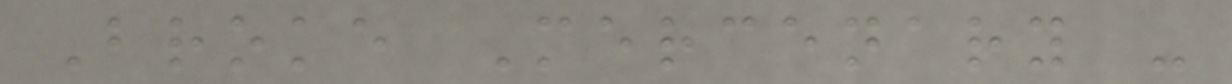Broke Mercenary -
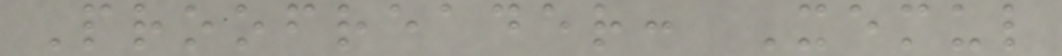Proofreader: Xemul
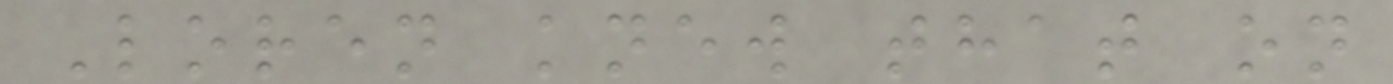Loren knew that on
